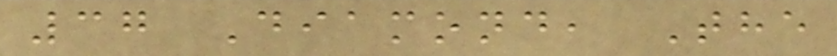37 Diamond, The
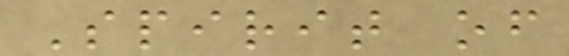Spirit of
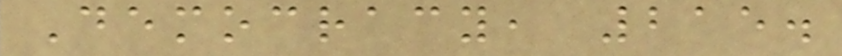Democracy, 215.
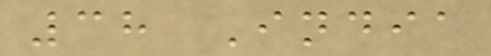38 India
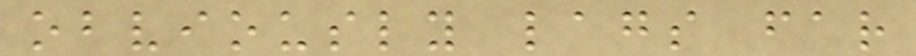obviously lags far
